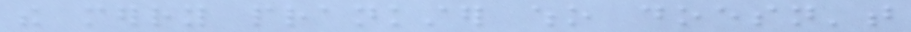the merry prankster who doesn't
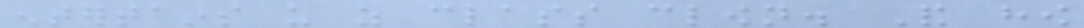entertains us as class clown. And how
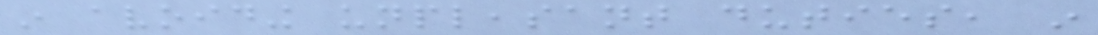in avoiding unpleasant duties, in
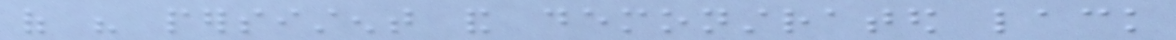of his persistent and demonstrated lack
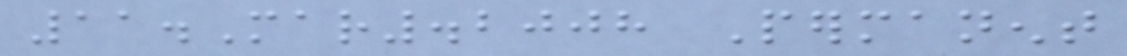11.Mar.2008 Permanent
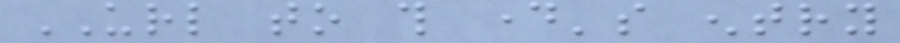URL to this day's entry
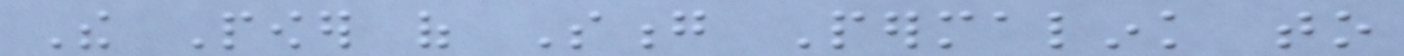The Power of Song Permalink to
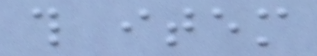this item
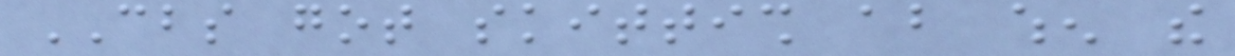CBS got skittish about when the
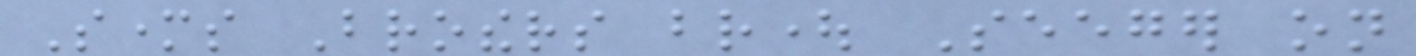Smothers Brothers brought Seeger on
